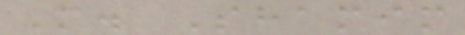M. Shamim
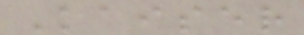Kaiser
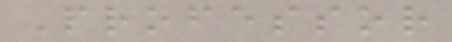Professor
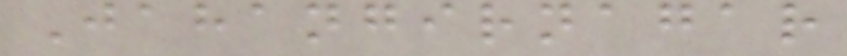Jahangirnagar
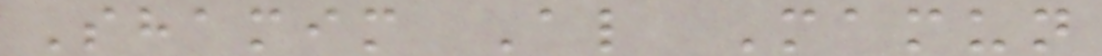Shamim Al Mamun
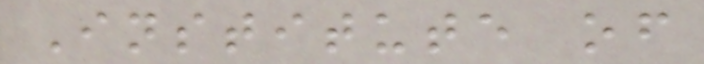Institute of
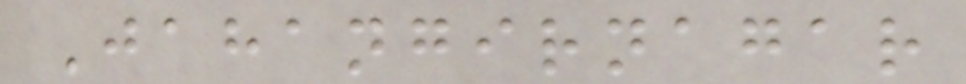Jahangirnagar
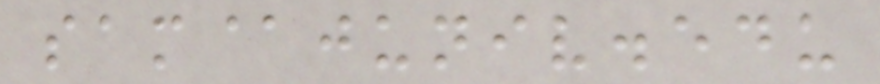sam@juniv.edu
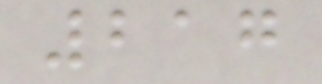217
